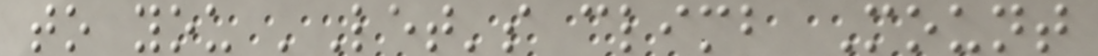to you 'Let's climb Mount
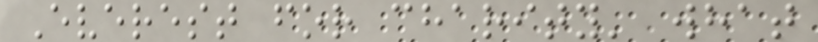Everest for charity' what
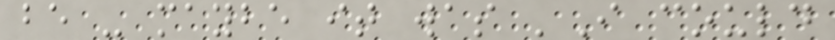be - maybe it was 'I could
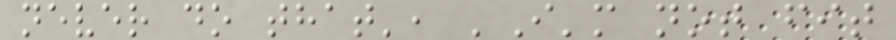never do that', 'I'm not fit
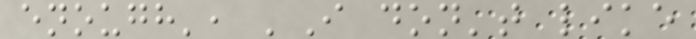enough', 'I don't like
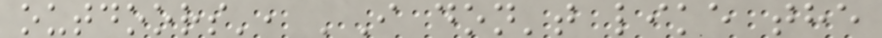outdoors', 'I don't like the
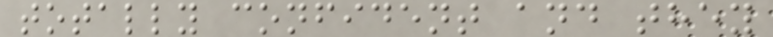totally confident and they
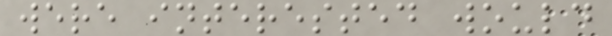were interested would
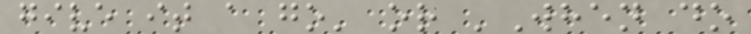give it a go' or 'When do
